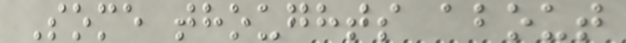Some thoughts about
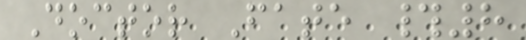Doctor Fate #8
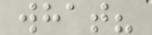what?
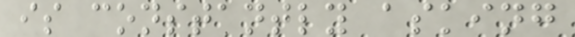is constantly asking
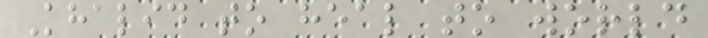Khalid to heal to world
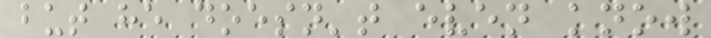but he doesn't even know
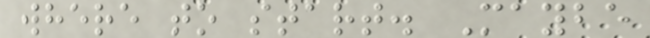where to start. Maybe
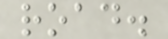road.
